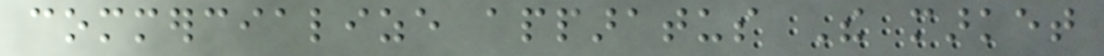commercialize apparatus The market
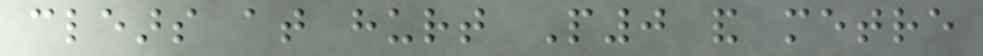clears at hurt P0 and metre
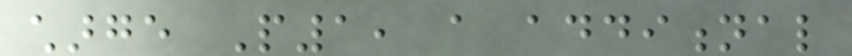charge P1, a additional
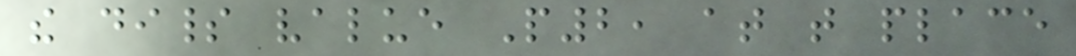the dispirit value P2, at that place
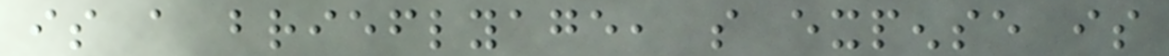is a brieflyage, so expense is
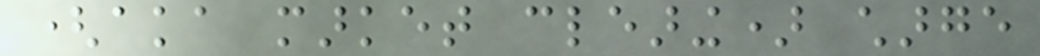(aka market clearing) charge
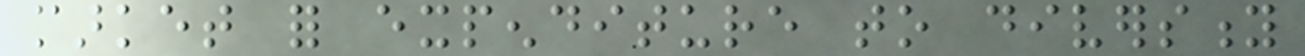market for expenditure to diversity
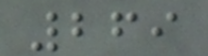269
